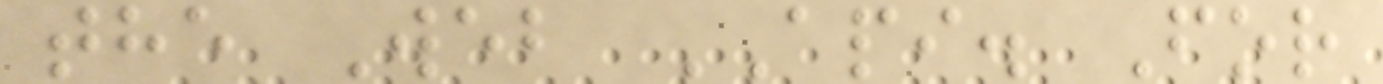the Web API. For
